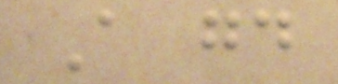A good
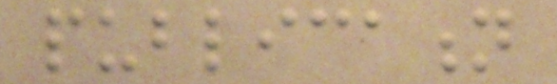publication
